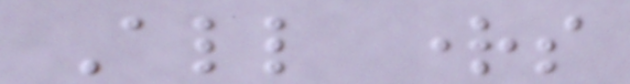All rights
